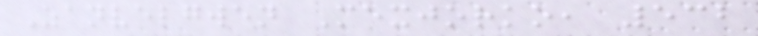Zanvelgwen Mexjorko, 532
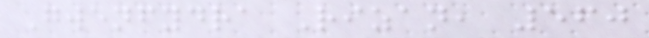Gwenfydra Rizan, 560
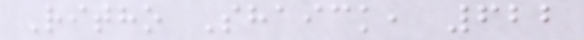Ritho Shaick, 622
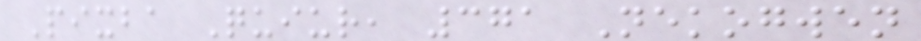Pixba Quiur, 371 Nekogwen
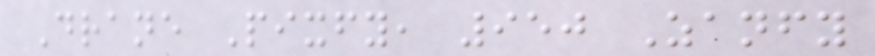Drane Pixfy, 950 Zanfy
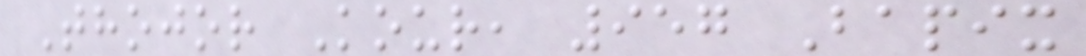Thojor Kour, 957 Bapix
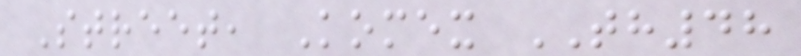Street, Komex TH48
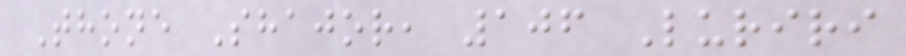Thone Shajor, 106 Luriri
